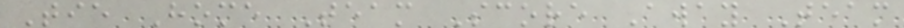Tie Home Team Score Away Team
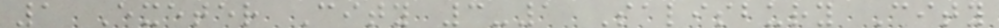1 Exeter City 3-1 Salisbury City
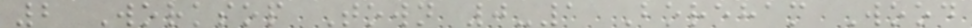2 Worksop Town 0-1 Boreham Wood
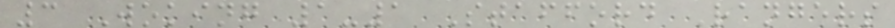3 Woking 1-1 Stafford Rangers
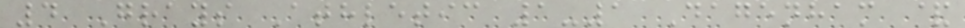4 Grays Athletic 1-1 Dagenham &
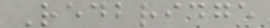Redbridge
